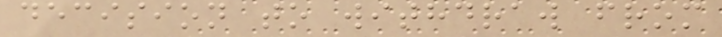decision to withdraw from
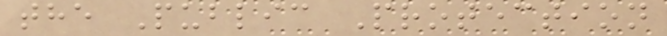the Public Protection
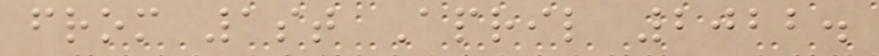from 1st April 2022.
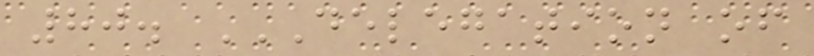80. DELEGATION OF
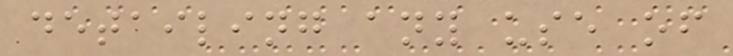detailing any use of
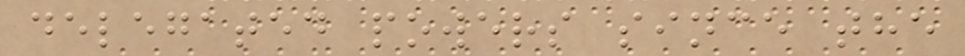delegated powers since the
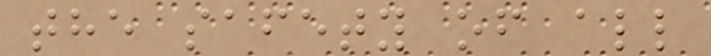the safety of all
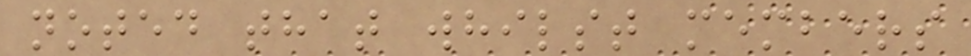noted that whilst members
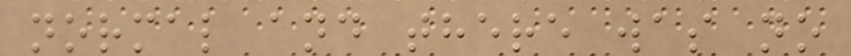normal and there was no
